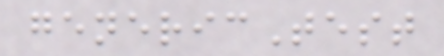genericTest
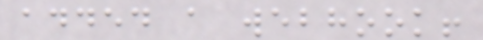added a webhook!
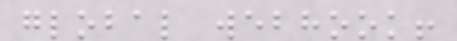global webhook!
